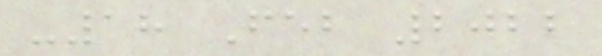-18 Feb 2022
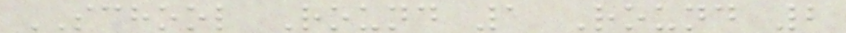SCHOOL Round 1 Round 2
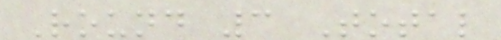Round 3 Total
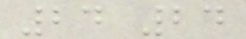24 24
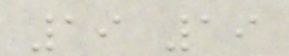19 19
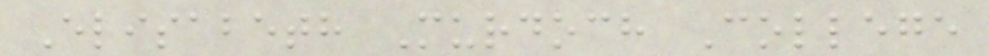Elisabeth Murdoch College
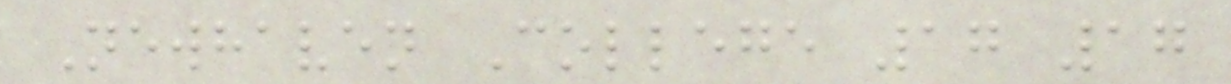Newhaven College 17 17
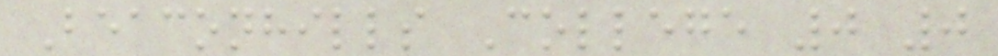Beaconhills College 0 0
